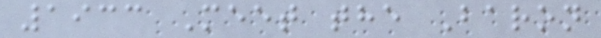1933 Meet the Baron
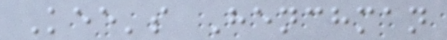Kee's Henchman
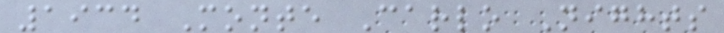1934 Monte Carlo Nights
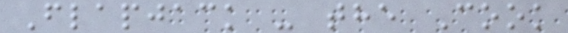Flapjack - the Cook
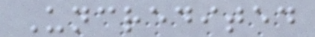Uncredited
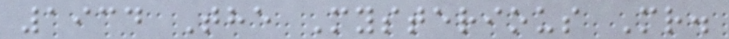1934 The Mysterious Mr.
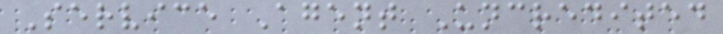Service Agent Uncredited
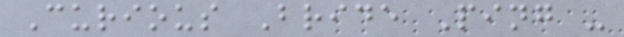Curious Bride Ping -
